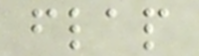flap
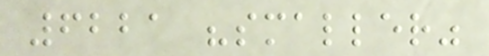6221 "smaller"
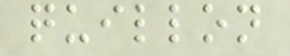quillon
